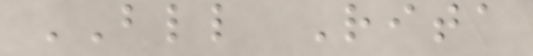BLL Rita
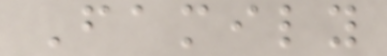Family
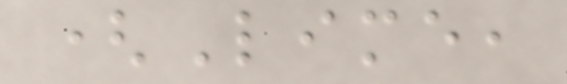(Lime,
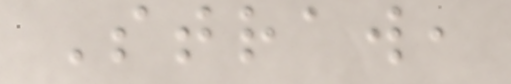Straw,
